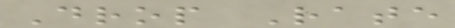Drop Rate
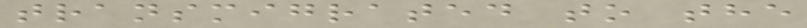transmigrated to the
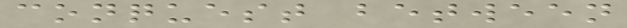conquest between
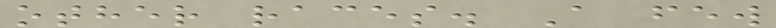other races. A few
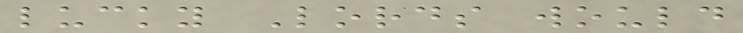lucky Lords would
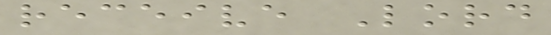receive Lord
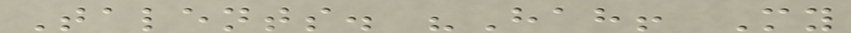Talents. "Hah! My
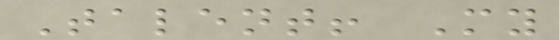Talent! My
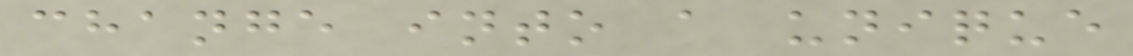change into a unique
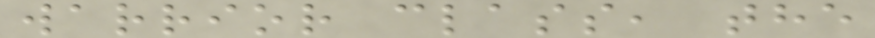warrior class, the
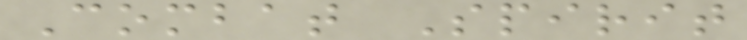Combat Spirit
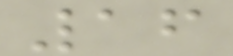16
